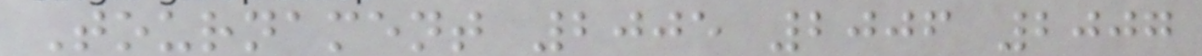Tournament 2005 2006 2007
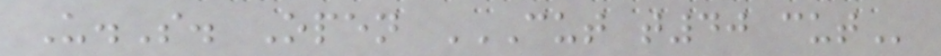U.S. Open CUT T40 CUT
